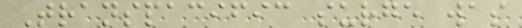Transpacific surge was
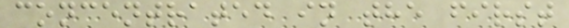concentrated in the first
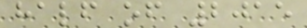half of 2015
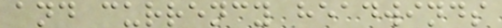and currency headwinds
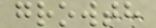growth
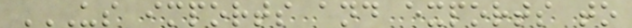US IMPORTS AND EXPORTS TO
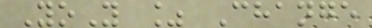YoY % Change
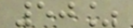50%
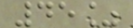45%
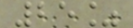25%
